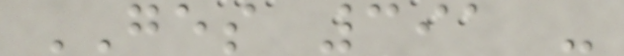GES 391 -
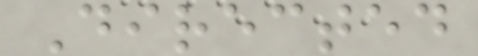Directed
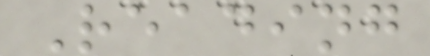Reading
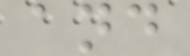and
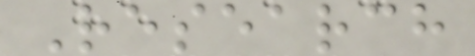Research
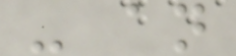- an
